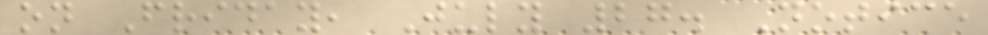on Friday, July 27. Notice
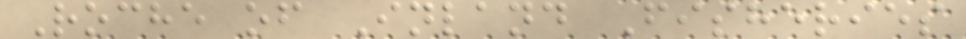Roche of Inland Fisheries
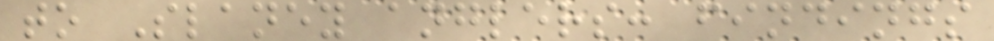to Slaney anglers: findings
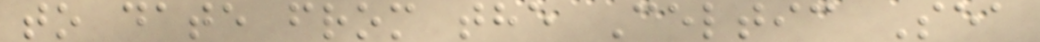to date from the Celtic Sea
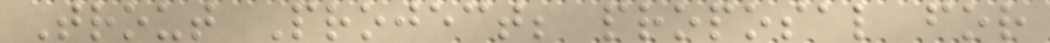Trout Project; proposal for
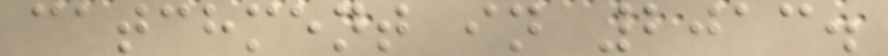catchment in 2013.
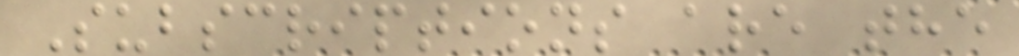Subscriptions are the
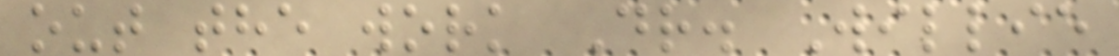out the work Dr. Willie
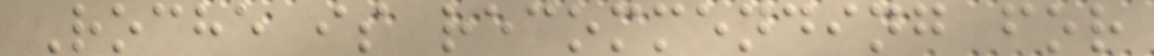Roche is recommending for
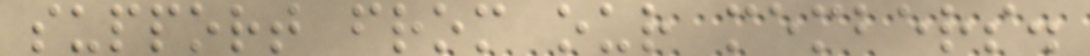support from our members.
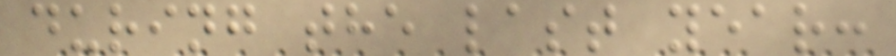during the last year:
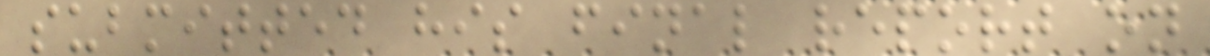submitted his final report on
